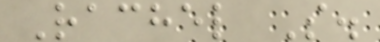Rachel S.
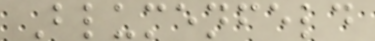Blumenfeld
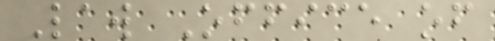Law Office of
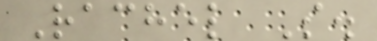Rachel S.
